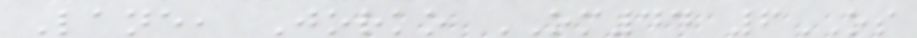Lane, Jorko OM44 6OS
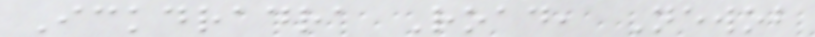Ickdradra Road, Newob
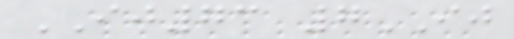IJ73 7IJ
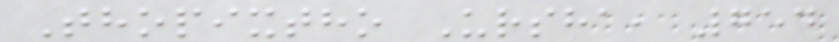Thopixtho Ursha, 754
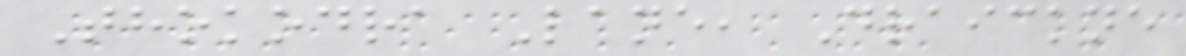Thokodra Lane, Draickne
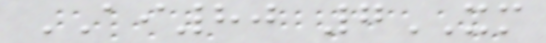AI80 7XM
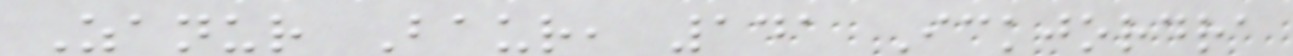Zanur Baur, 141 Ickjordra
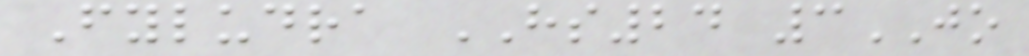Fyludra HS24 3JO
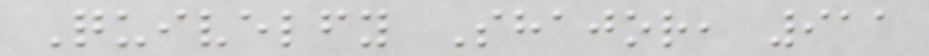Quivelfy Shajor, 911
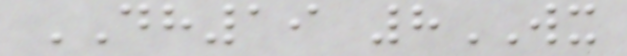DH19 8WX
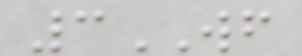3WF
